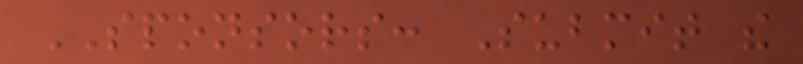SPONSORS: Submit the
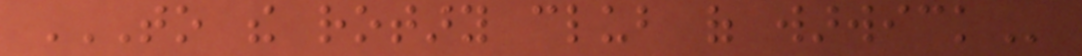TO THE ROTARY CLUB OF WARWICK
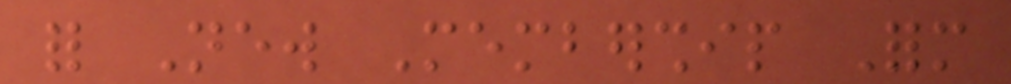for New Membership Form
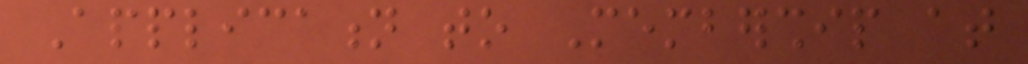Application to Membership at
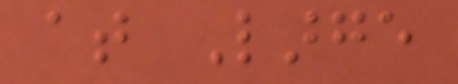at Large
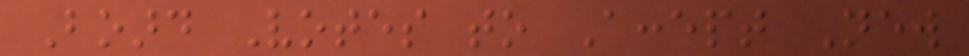Board Votes to Accept New
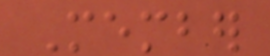Member
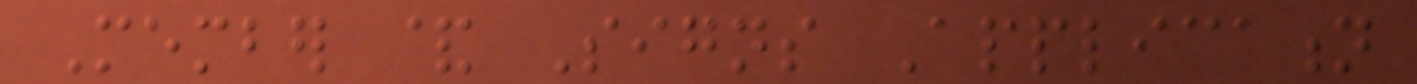Member & Signs Application
